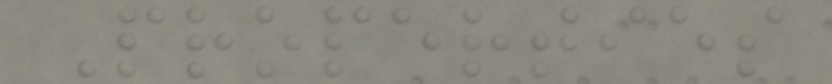Properties
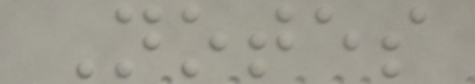Notes
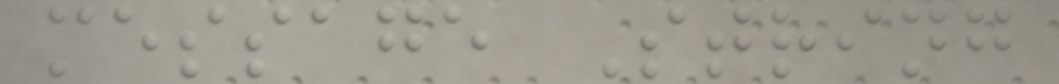message String
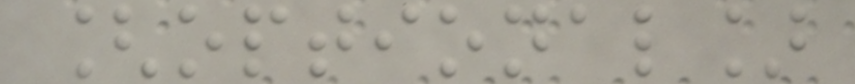[optional]
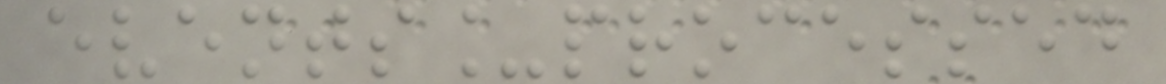events_processed
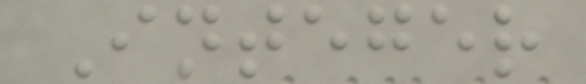Integer
